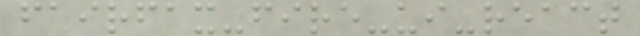fairfax-fire-ui-react
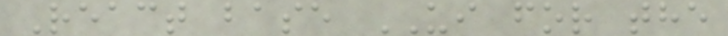React base UI for the
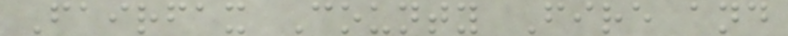Fairfax County Fire and
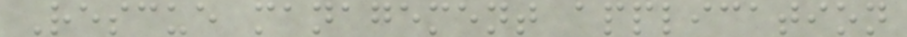Rescue management application
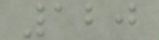120
